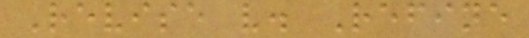Revise v. Refine
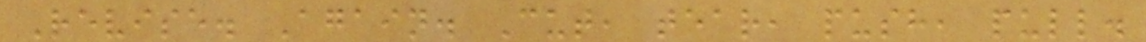Revise. Again. Cut, tear, push, pull.
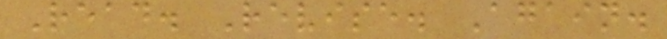Read. Revise. Again.
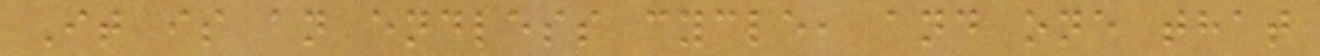It is an endless cycle, and one that
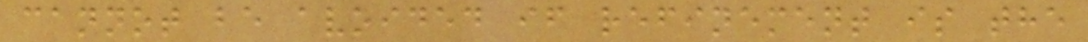cannot be avoided if refinement is the
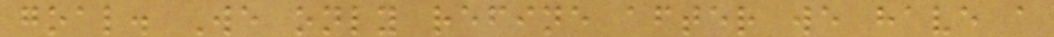goal. We only refine after we have a
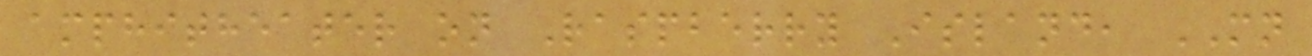amphitheater on Raspberry Island, MN
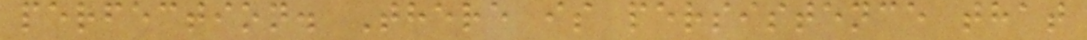perfection. There is persistence that
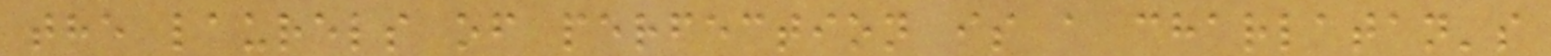the laurels of perfection is a charlatan's
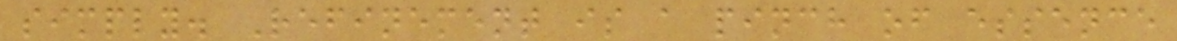simply. Refinement is a pinch of essence
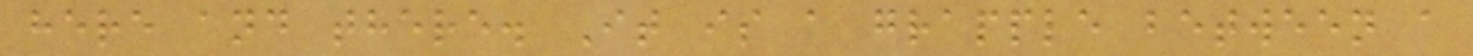here and there. It is a grapple between a
